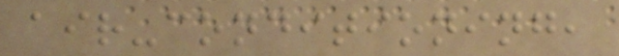air-conditioning,
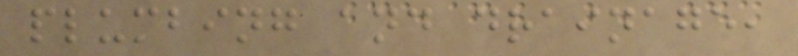plumbing and drainage,
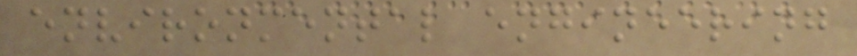environmental engineering
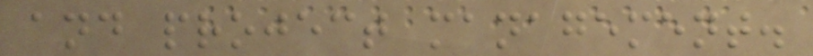and project management.
